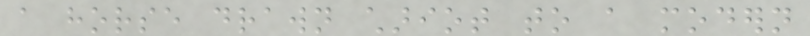a horse drawn chariot to a modern
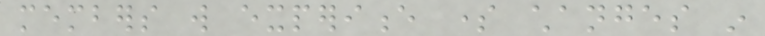members will experience some changes in
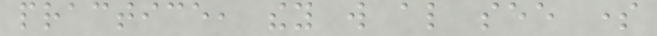practice, they will also see some
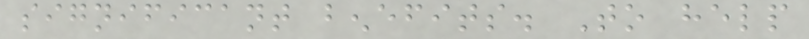significant benefits. To help
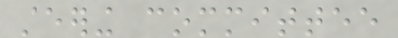steering committee
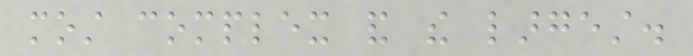most complex and the largest.
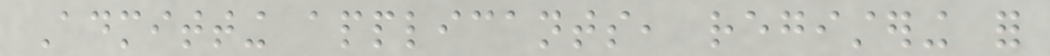Admitting applicants, registering for
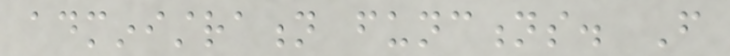administration functions. From
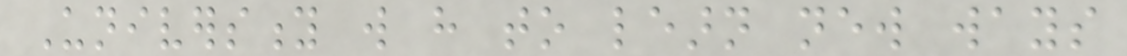University will have to learn new ways
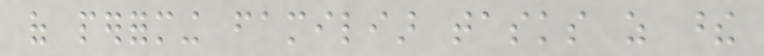of performing familiar tasks as these
